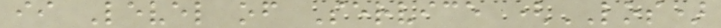ii Level of Service (LOS)
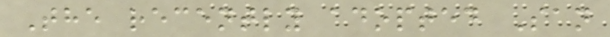The recently adopted San
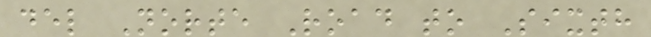del Norte Road to Sixth
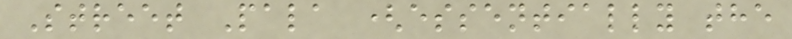Street Pala (essentially the
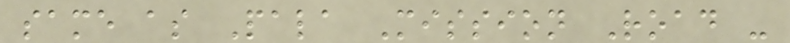same as Pala Mission Road -
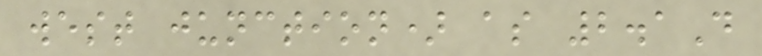west junction) as 2.1D
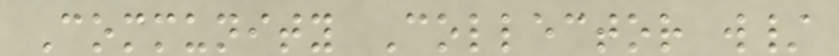Community Collector w/
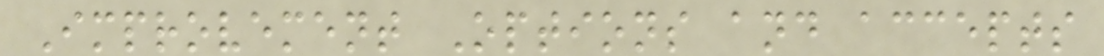Improvement Options and accepts
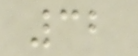32
